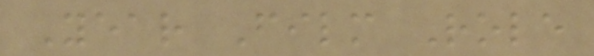Year Film Role
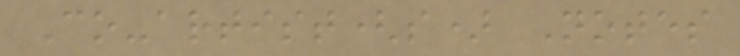Co-artist(s) Notes
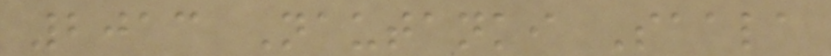2013 Nautanki Saala
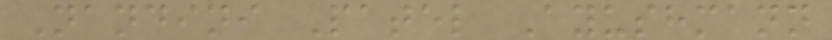Nandini Patel Ayushmann
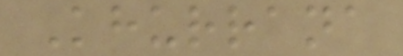Khurrana
